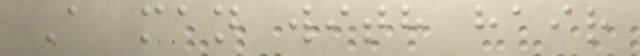A man with hair
